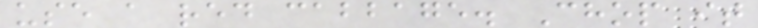use a red cabbage. Chop it
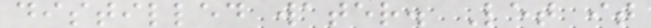distilled water. Let it
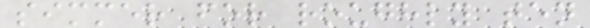simmer for roughly ten
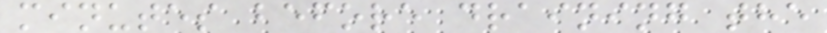minutes before draining the
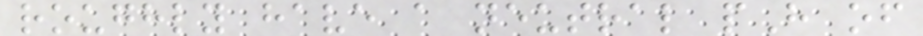roughly have a neutral pH of
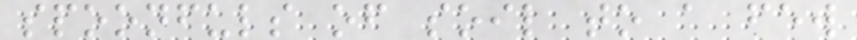spoonfuls of soil to a few
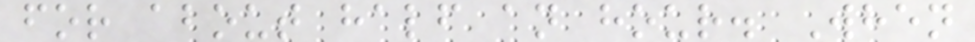for about half an hour. When
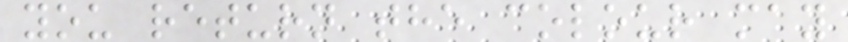you return the colour may
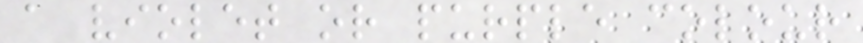a violet or purple colour
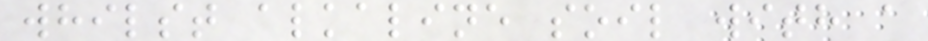whilst alkaline soil with a
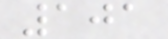101
